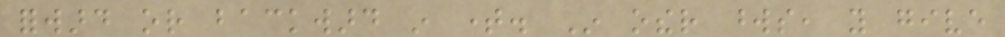forward or backward in time. In other words, you give
